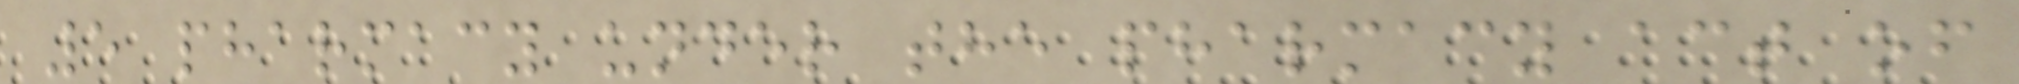5 pharmacy under the pharmacy act of
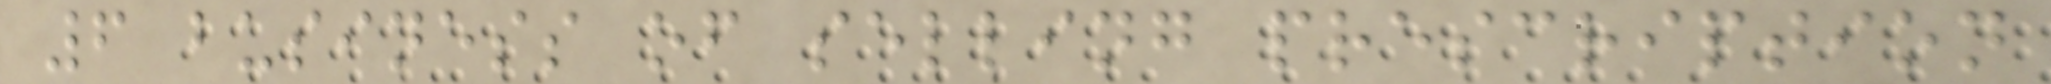6 business of selling prescription
